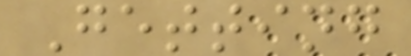Getting
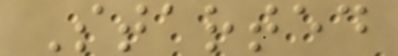Started
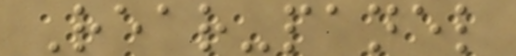Rear-panel
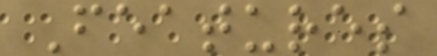Features
